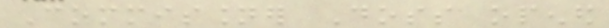Commissioner Doss opened
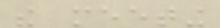the meeting
